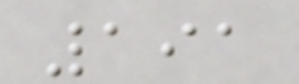191
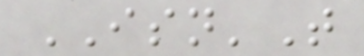ISN'T
